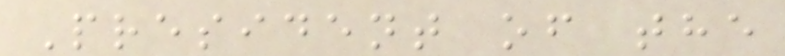President of the
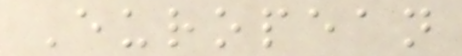European
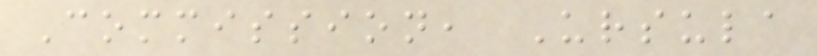Commission, Ursula
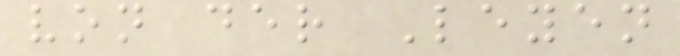von der Leyen
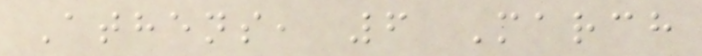Athens, 6 March
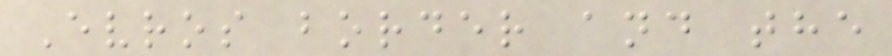Evros border and the
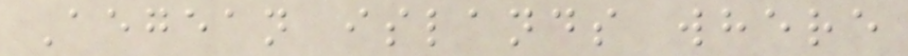Aegean islands where
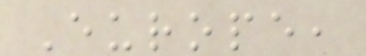Europe,
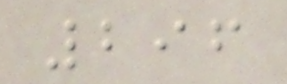296
